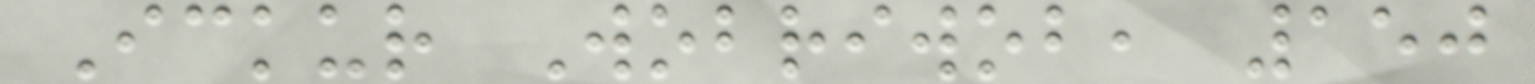Ickur Wobriwob, 150
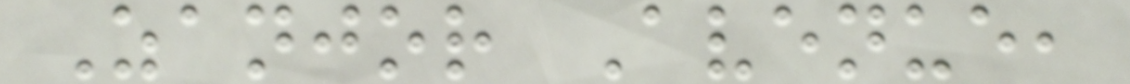Zanjor Avenue,
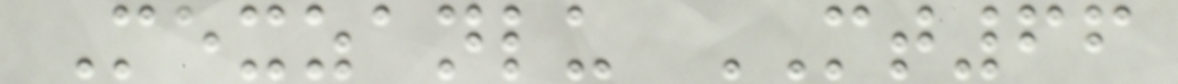Mexzanlu MT66
